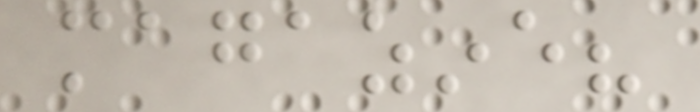magazine?
